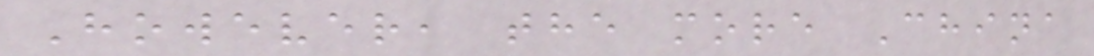However, the more China
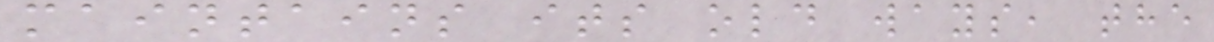maintains its old ways, the
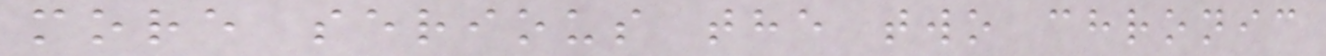more serious the two chronic
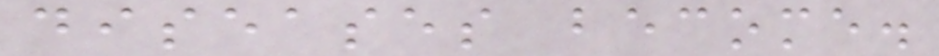diseases become.
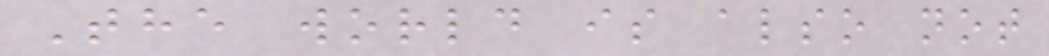The world is also not
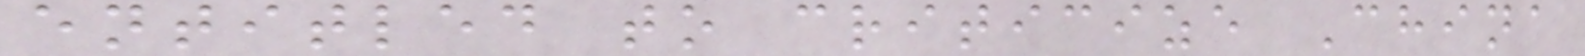entitled to criticize China
